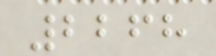2268
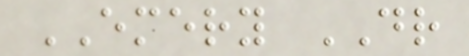EMERY DR
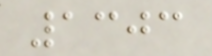1303
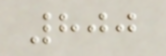800
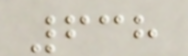638
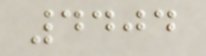4404
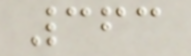363
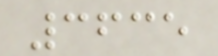3635
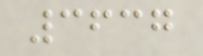3637
